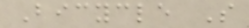Bicycle S
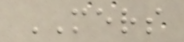MERS
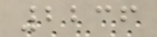2236
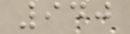940
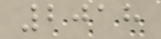2018
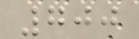700
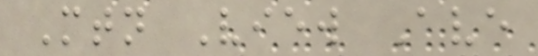Mtn View Ave
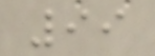99
